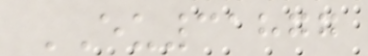EU31877
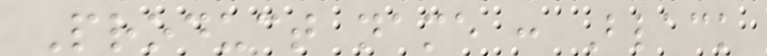Product name : Black
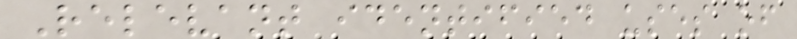Relevant identified uses of
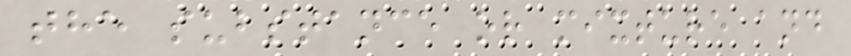the substance or mixture and
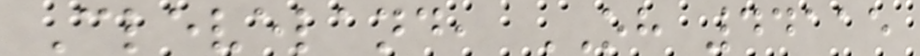Cleveland, OH 44115
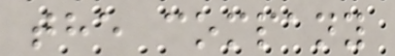the company
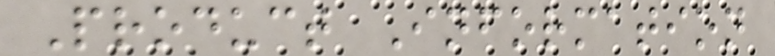Product Information
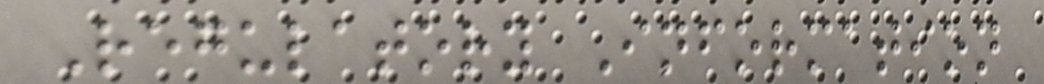Regulatory Information
